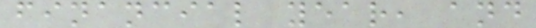financial year, and
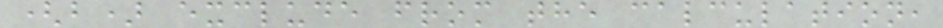(b) exclude from the calculation,
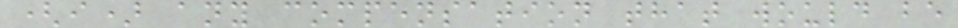(i) any compensation that would be
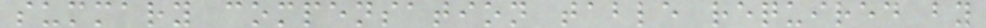summary compensation table required by
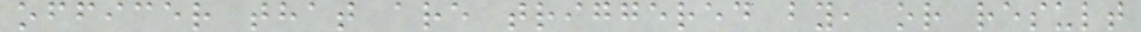officer that are triggered by, or result
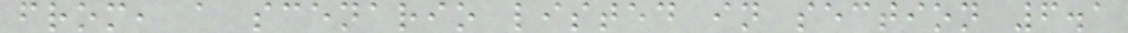from, a scenario listed in section 6.1
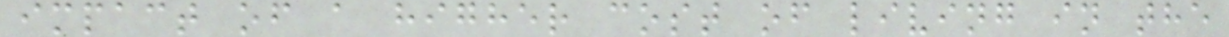impact of a higher cost of living in the
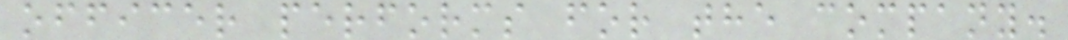officer performs for the company.
